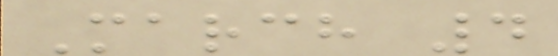March 4
